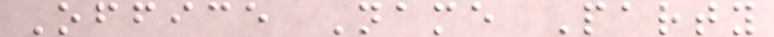Office Name Party
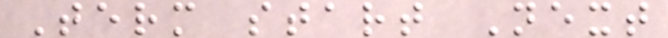Term start Next
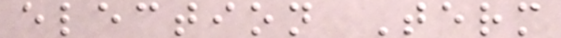election Term
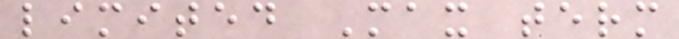limited Max term
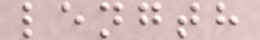length
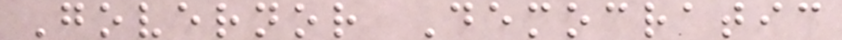Governor Democratic
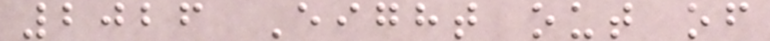2026 Eight out of
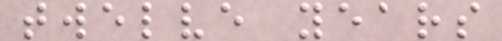twelve years
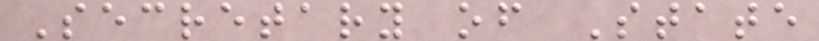Secretary of State
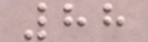88
